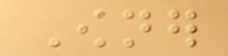Owner
